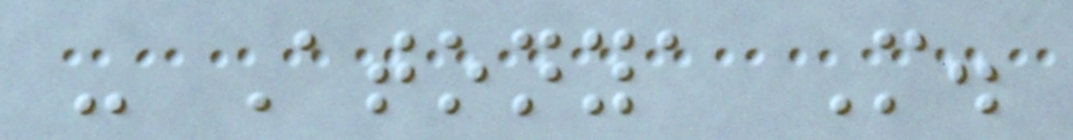- Atonya M.
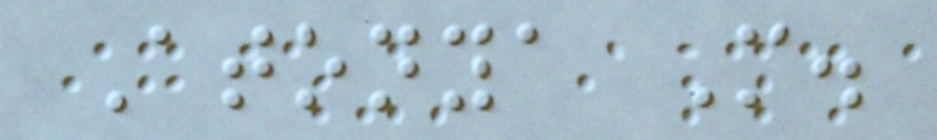Atonya M.
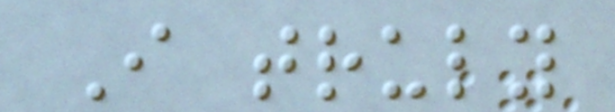I truly
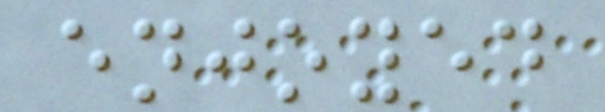enjoyed
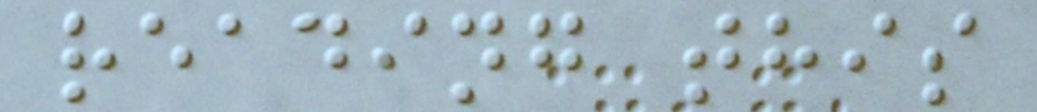reading this
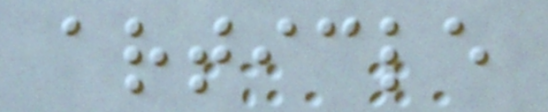article
